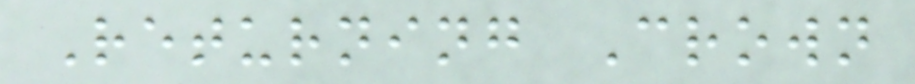Returning Crown
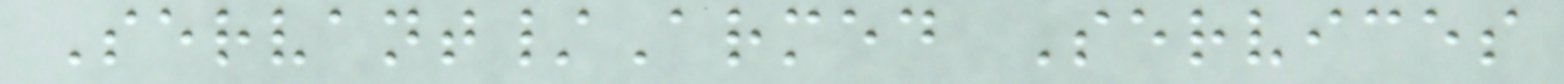Servant/Armed Services
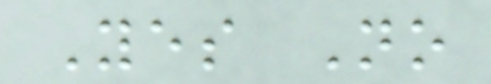Yes No
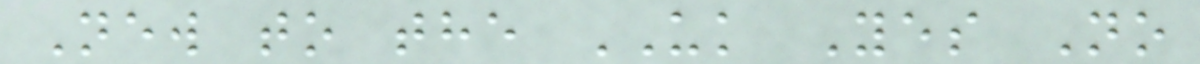New to the UK Yes No
